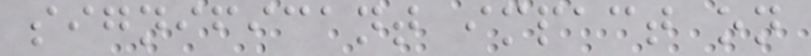significant impact on
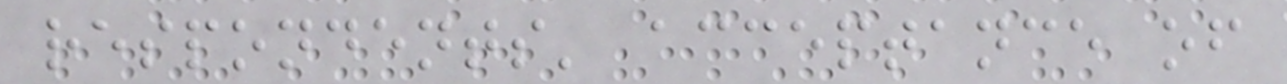respondents' acceptance of
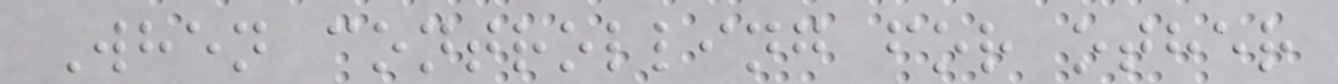When controlling for other
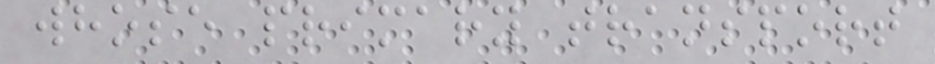whose primary transport
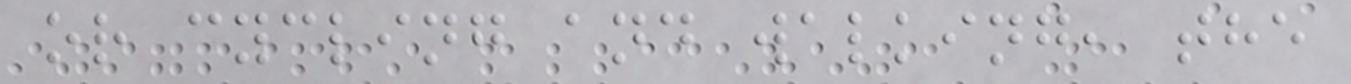or cycling and walking, the
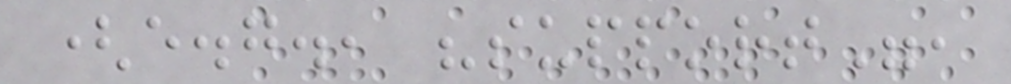(e.g., "support",
